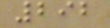292
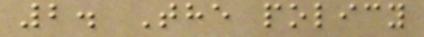2. The policy
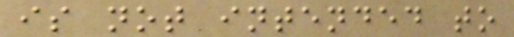is not intended to
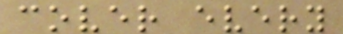cover every
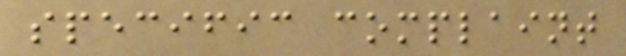specific complaint
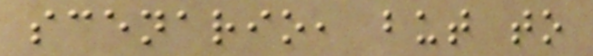scenario, but to
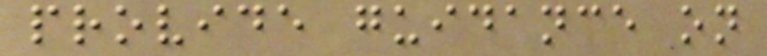provide guidance on
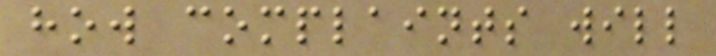how complaints will
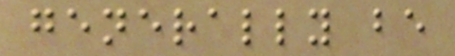generally be
